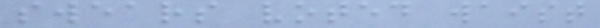swears voted waist
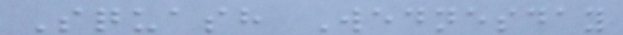Squash Wednesday
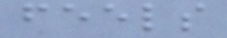feels
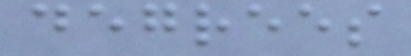degrees
